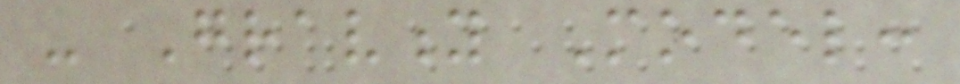- Gravity Model:
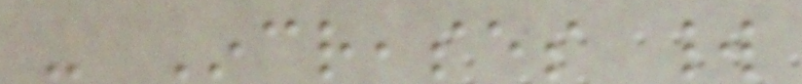- Increases world
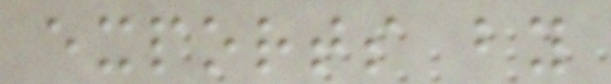exports by
